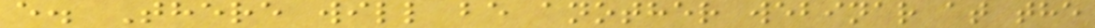e. There will be another webinar at the
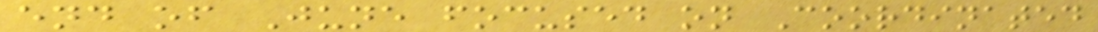end of June focused on Coordinated
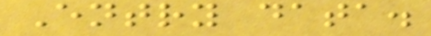Entry data.
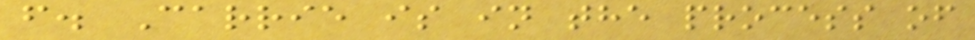f. Carrie is in the process of
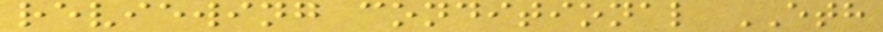reviewing conditional ETH
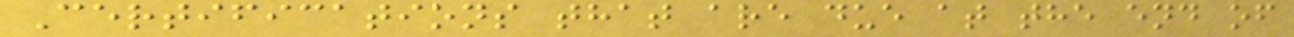Certifications that are due at the end of
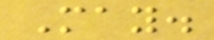May.
